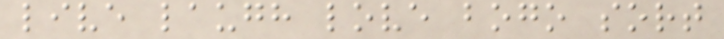live laugh love bogo sort
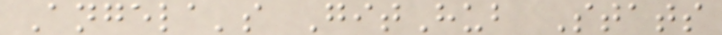Angela's GitHub Stats
